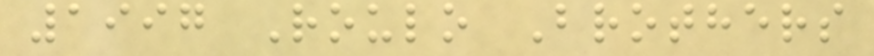1997 Roulo Brothers
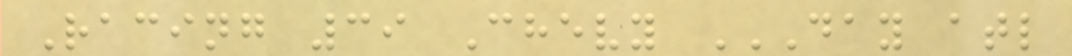Racing 39 Chevy DAY ATL
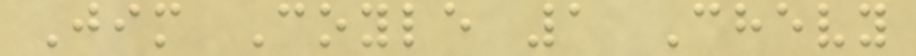Jim Coyle 1 Chevy
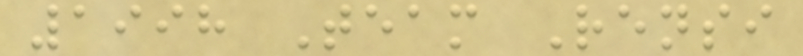1998 Team Rensi
